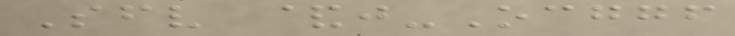Sfv &j-Ocggf
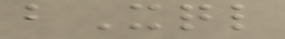bXql
